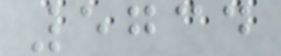5734
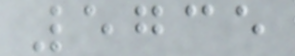5735
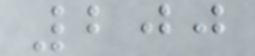200
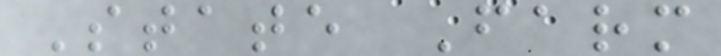State Farm
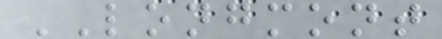LONGMONT
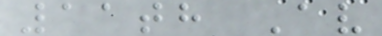11th Av
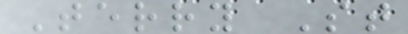Terry St
